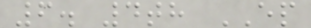6. 4th EP
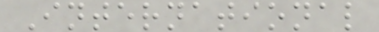International
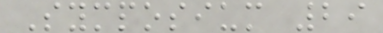Symposium 29
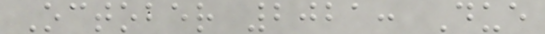October 2021: Due
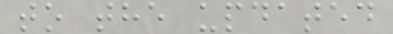to the updated
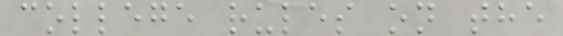college rules on the
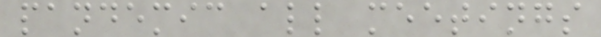pandemic all meetings
